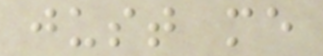just me
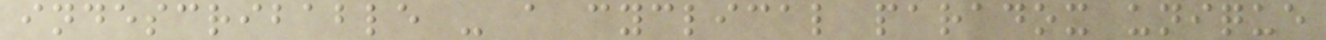indescribable - a cyclical paradox unique
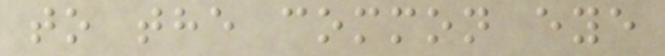to the common eye
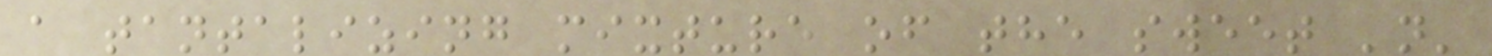a tantalizing mixture of the sweet 'n'
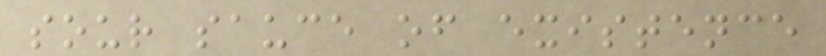sour sauce of existence
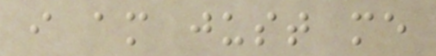i am just me
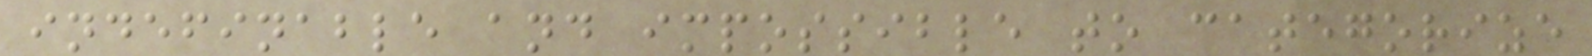indefinable and impossible to categorize
